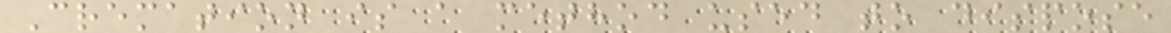Cremation is a method used to dispose
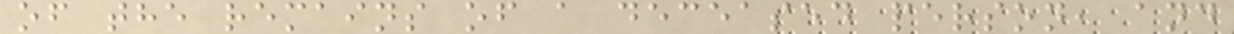of the remains of a deceased person, and
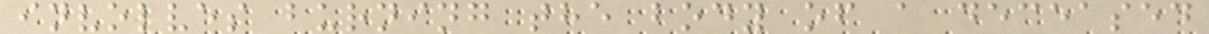involves burning the body of a deceased
